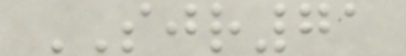SJR71
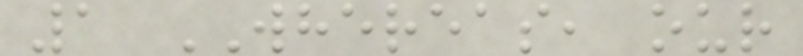1 WHEREAS, our
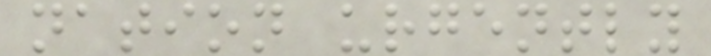nation urgently
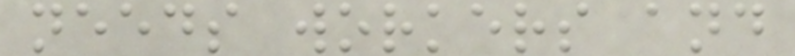needs workers and
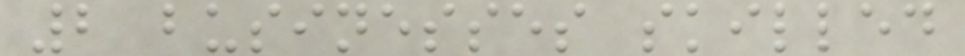2 businesses skilled
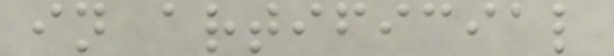in artificial
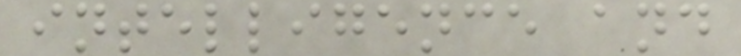intelligence and
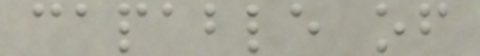capable of
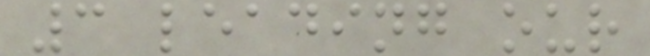3 leading our
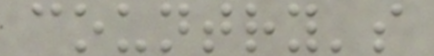country's
